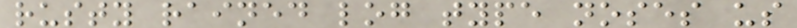rusty rained log type noses us
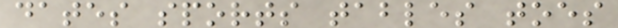dates sports tables toes
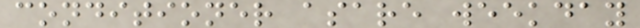conditioner asare weekday
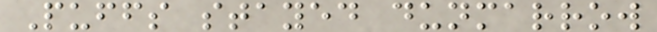Puffs stayed dunmarrow
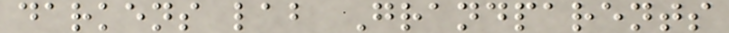darkens lab Grandparents
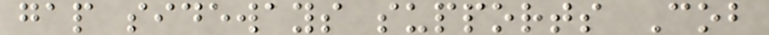gap sideways supports Cob
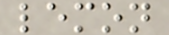lemon
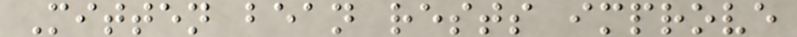Mitten bean rests improve
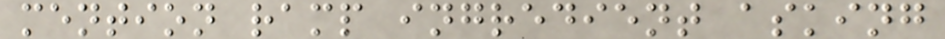mention ramp ingredient asking
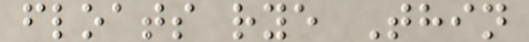floats rye Thin
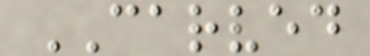CARVED
